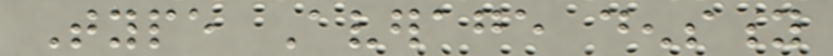Type Average density
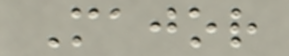Major
